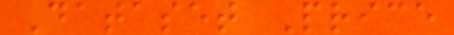Dataset Price
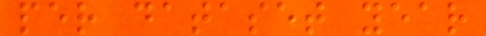per dataset year
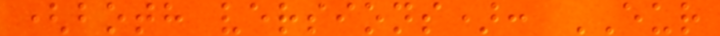(both versions): EUR
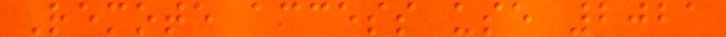Remote access use 2021
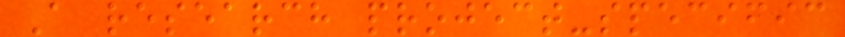A research project-specific
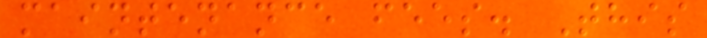maintenance fees. This
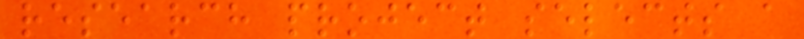research project selects a
